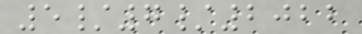5/7/2022
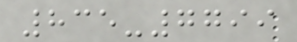835-7799
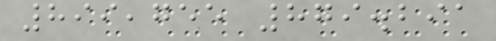899,755 879.291
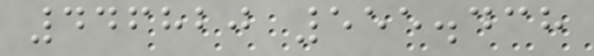446820 555.438
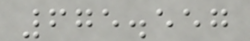675.557
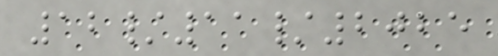12/11/2025
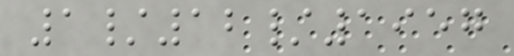1/12/1957
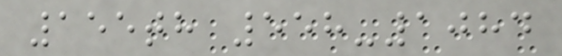155th 558-1084
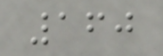160
